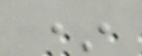*
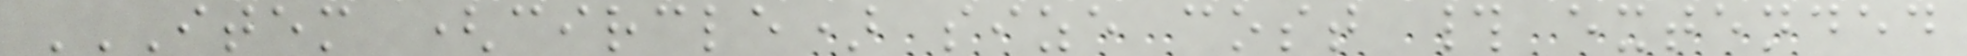ITEM (CIRCLE) SIZE COST # EXTENDED
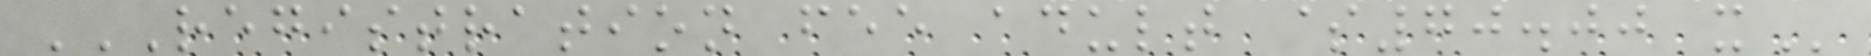REGISTRATION FEE ADULT $70.00 X
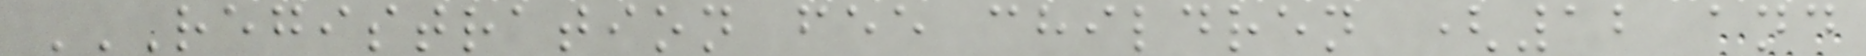REGISTRATION FEE CHILDREN (12 AND
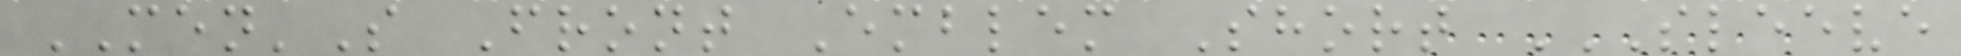MEN'S Front Emblem Short SLEEVE
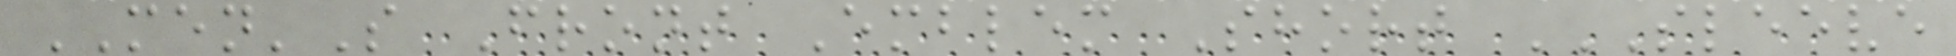MEN'S Front Emblem Short SLEEVE
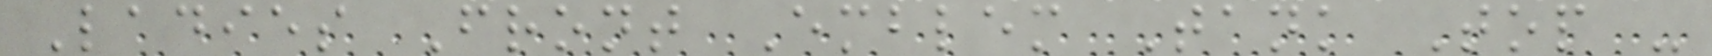Ladies Front Emblem Tank Top -
